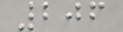206
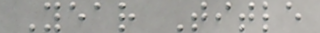Year Title
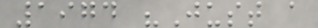1974 "Just a
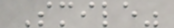Smile"
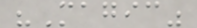"Magic"
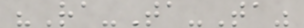"Ra-Ta-Ta"
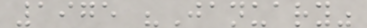1975 "January"
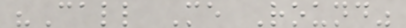"Call Me Round"
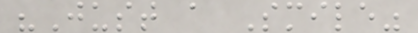"Just a Smile"
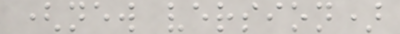(new version)
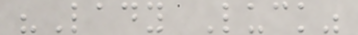"Lady Luck"
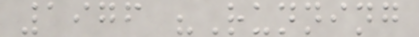1976 "Running
